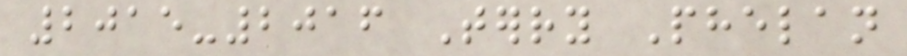2015-2016 Terry Phelan
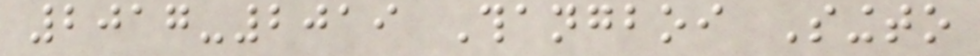2017-2019 Thangboi Singto
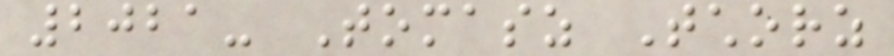2021- Tomasz Tchorz
